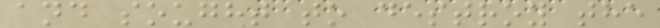and sought to destroy the
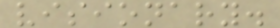visionary.
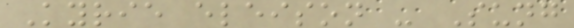Kyrie eleison - Sung
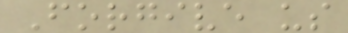Forgive us
